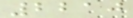2210
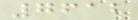7612
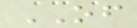OF
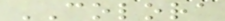COLORA
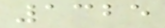1325
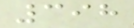398
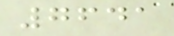7641
